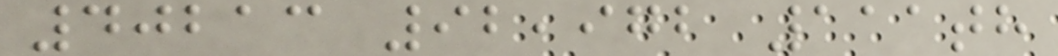40213 92,972 111th
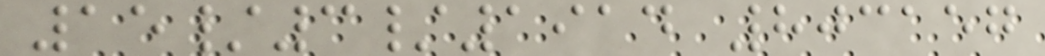15/3/1914 803157
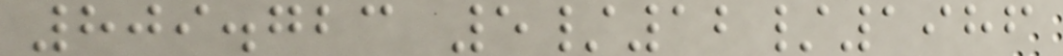809.723 5/12/1986
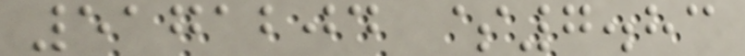5171204 $7.83
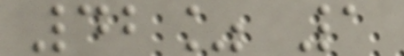42% 1
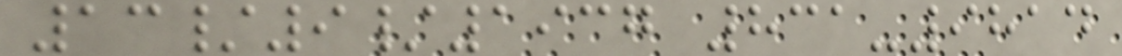13/9/1937 831-9814
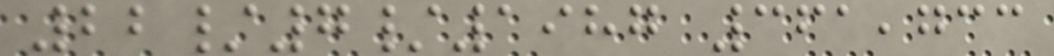22/7/1987 361,733
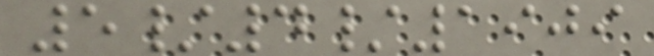5/4/1909
